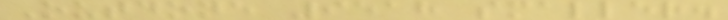Outdone 9518 smaller.
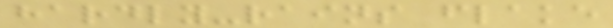hardly-rains flake
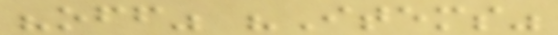"off" "Items"
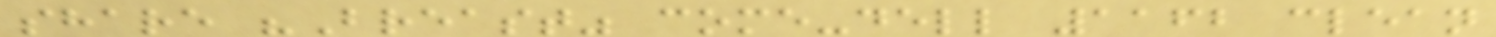share "Breast" come-dell 1162 clean
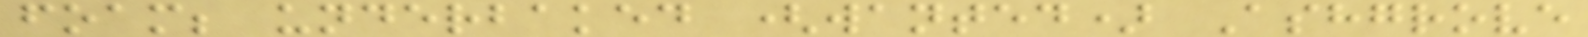foam; underbaked (wanted) Ashgrove
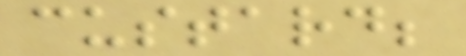custard;
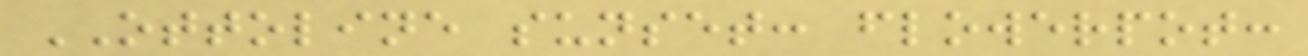OTTOLINE sunset: flowerpot:
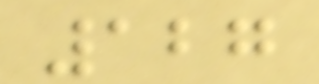127
